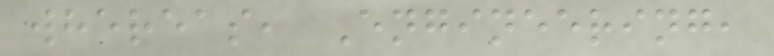whereas, Engineering,
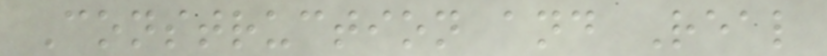Construction and Real
